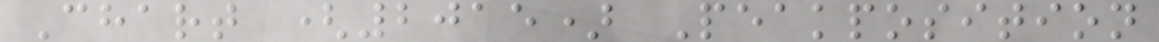Chart (2015) Peakposition
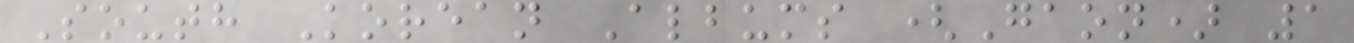South Korean Albums (Gaon) 1
